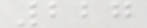227
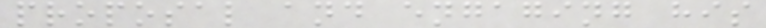proposal and engaging his
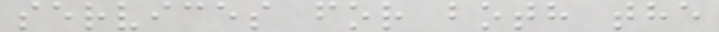services for both the
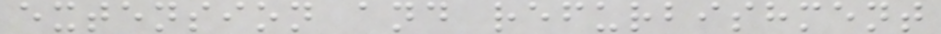extension and refurbishment
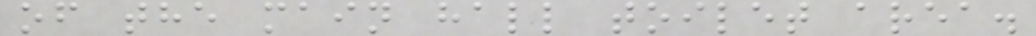of the main hall toilet area.
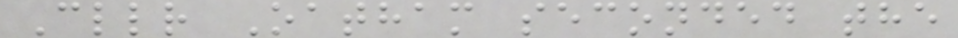Cllr Oatham seconded the
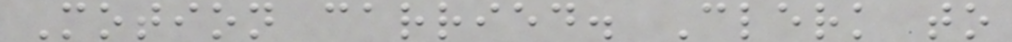Motion carried. Clerk to
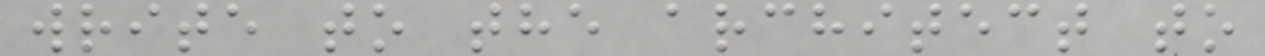write to the architect to
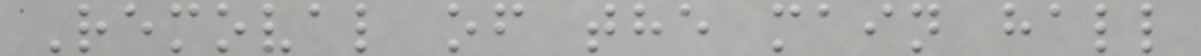Removal of the main hall
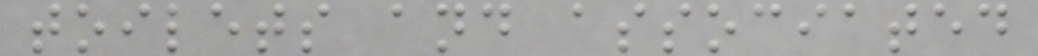toilets and associated
